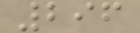296
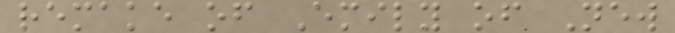remake of Emily of New
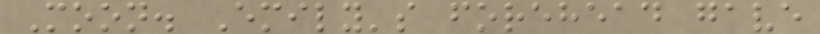Moon. Emily's forehead gave
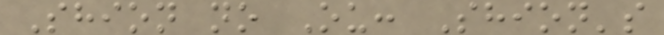Shion no Ou: Shion's
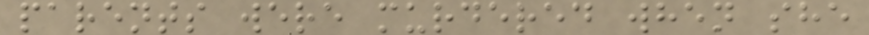parents were murdered when she
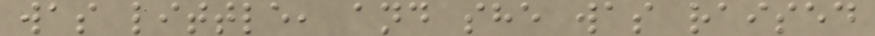was little, and she was raised
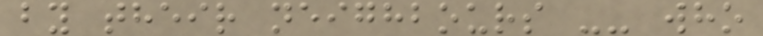by their neighbours -- who
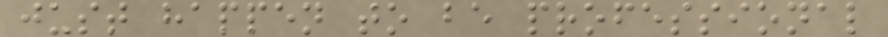just happen to be professional
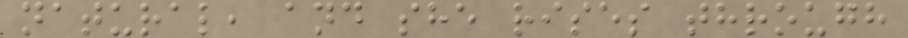natural, and she rises through
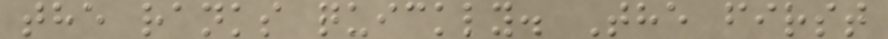the ranks quickly. The first
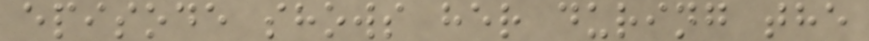episode shows her during the
